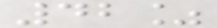42%
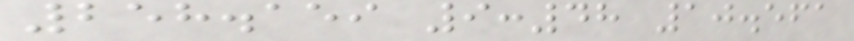258.159 9:48 10.561
